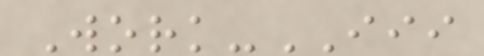Work-III
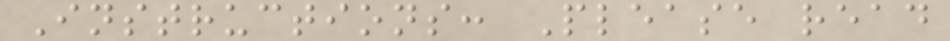Instructions: Please read
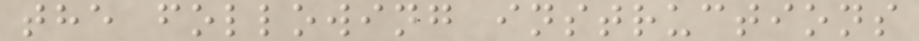the following instructions
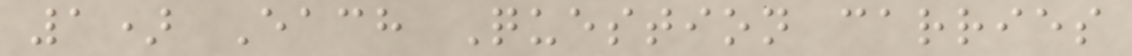1) Each Question carries
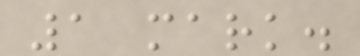1 mark.
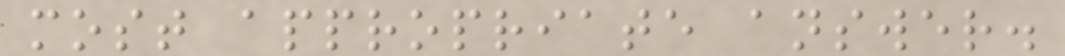most appropriate answer.
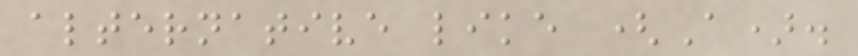alternative like (A).
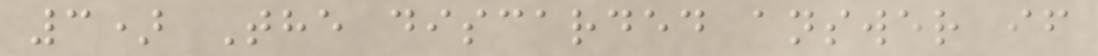3) The discarded answer if
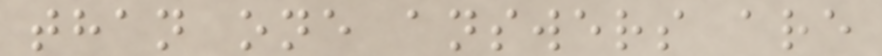than one answers are
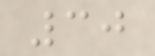30
